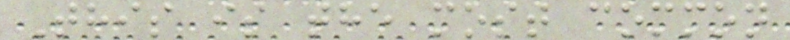This is the most common
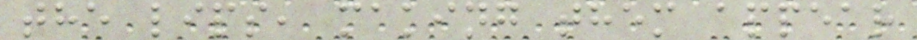the lips, making them appear
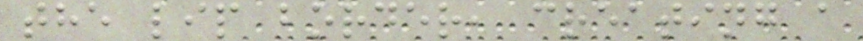the lip border, creating a
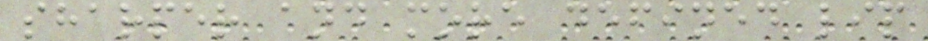sharper and more defined lip
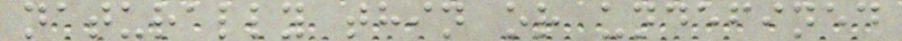naturally thin or undefined
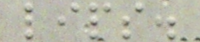lips.
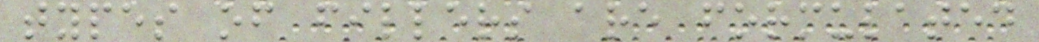types of fillers are formulated
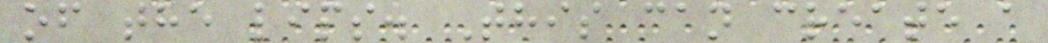of the lips. This can create a
